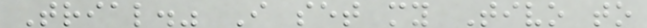Trial." I set my Tivo to
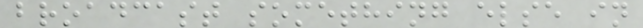broadcast something else in
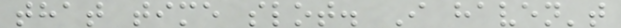that time slot. I haven't
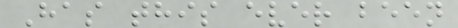Has this ever been
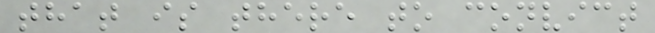that is there to convict
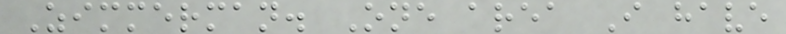Zimmerman. One area I have
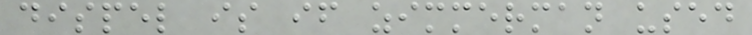dispel is if zimmerman used
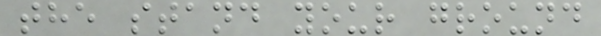the stand your ground
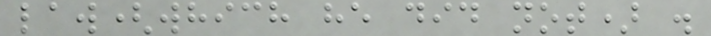law(which he did not) .
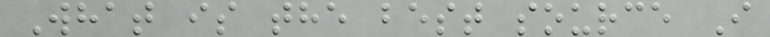What is the best source I
